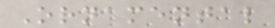Ornamental
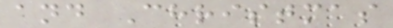and Christmas
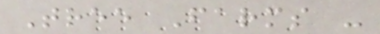Tree Farms -
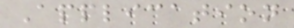Application
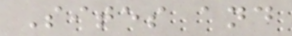Sites and
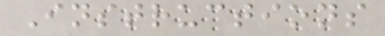Instructions
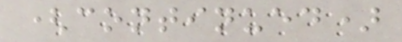(continued)
